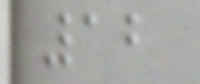12
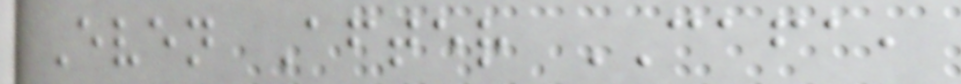Even After CAFA,
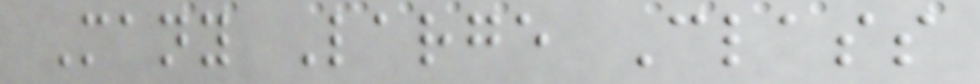Many Large Class
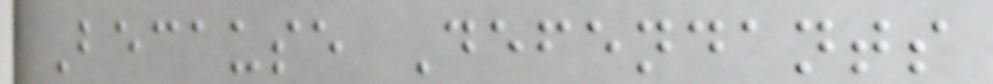Because Defendants
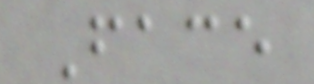Face
